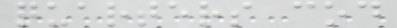quarters cod
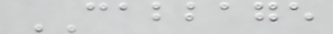CABBAGE
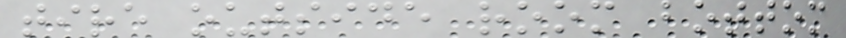tire outside room bottom
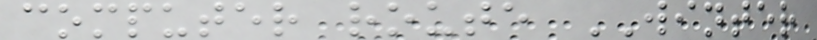computer route WINTER
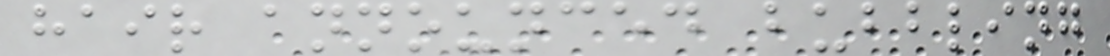hair announced bubbling
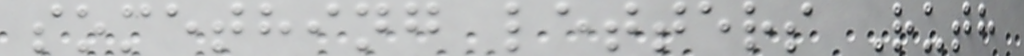something letters Ruth
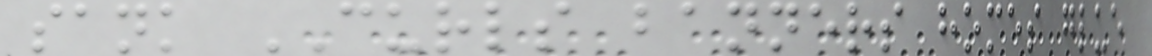sank CURLS banners homes glue
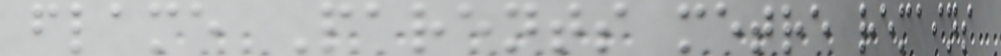flame Parents metre remains
